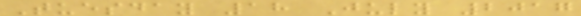Tuesday 18 July 2017
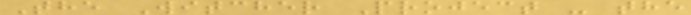The Witcher Project - the
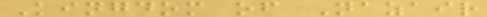Kingdom of Nazair
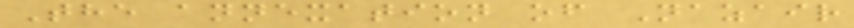The annexation of Nazair
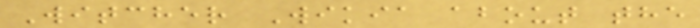Witcher Wikia about the
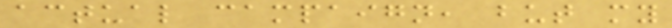actual campaign, but my
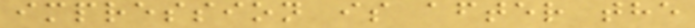impression is after the
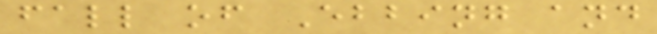fall of Ebbing and
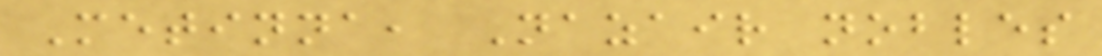Metinna, Nazair nobles
